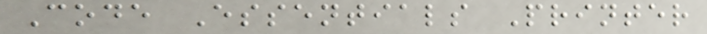Code Essentials Printer
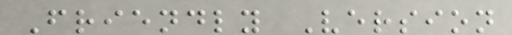Friendly Version
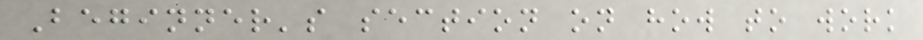Beginner's section on how to work
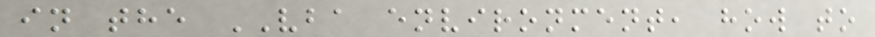in the VBA environment, how to
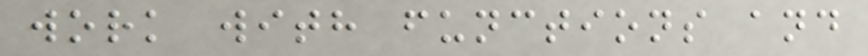work with functions and
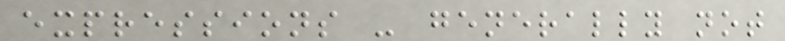expressions - generally not
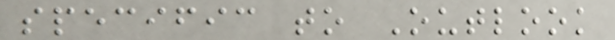specific to Outlook
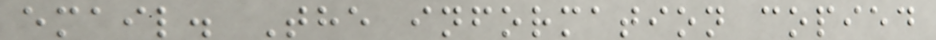email. The information copied
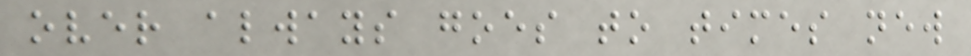over always goes to times new
